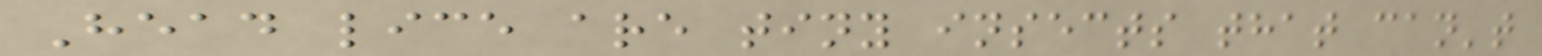Head lice are tiny insects that can't
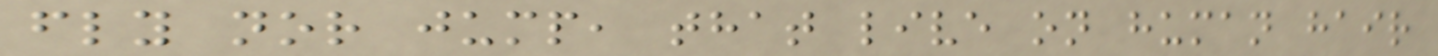fly nor jump, that live on human hair
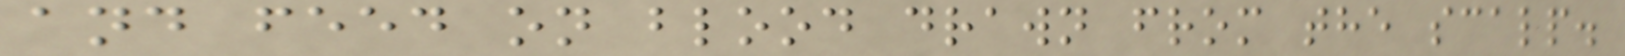and feed on blood drawn from the scalp.
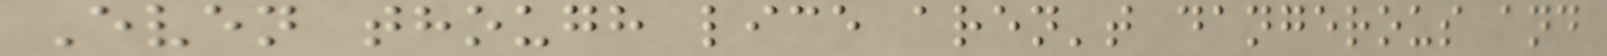Even though lice aren't dangerous and
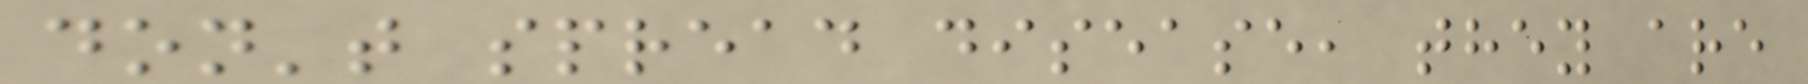don't spread disease, they are
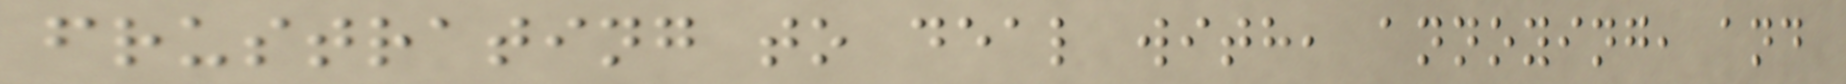frustrating to deal with, annoying, and
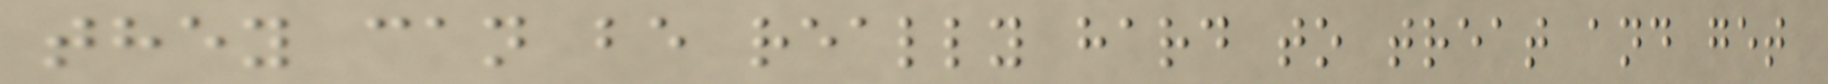they can be really hard to treat and get
